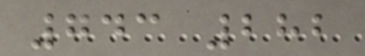743 282
